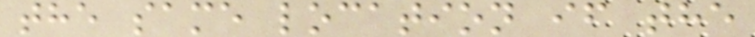the same location if the
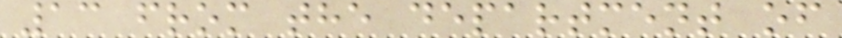13 from the department of
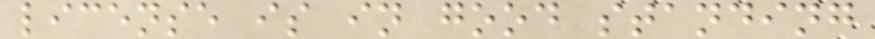license is in good standing
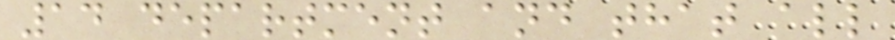14 department and that all
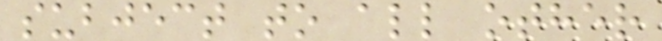subject to all other
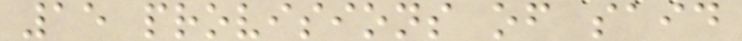15 provisions of said
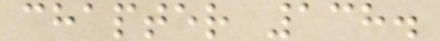chapter 138.
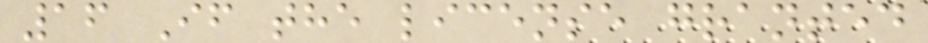16 If the license granted
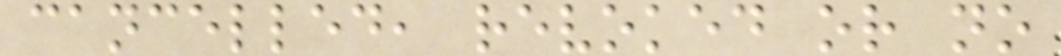cancelled, revoked or no
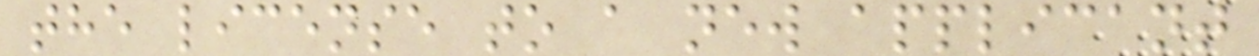the license to a new applicant
